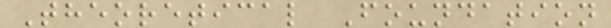Theoretical Foundation
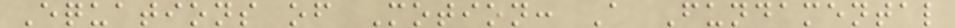Equations of Motion: A Fundamental
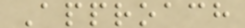Approach
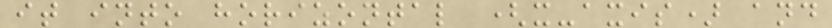it into horizontal (x-axis) and
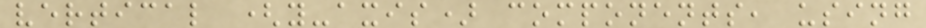vertical (y-axis) components, using
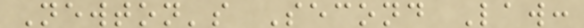Newton's Second Law:
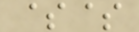$$
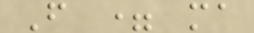F = ma
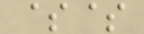$$
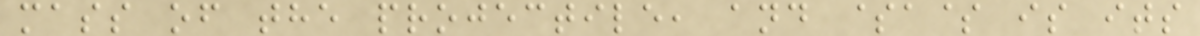mass of the projectile, and $a$ is its
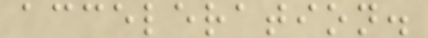acceleration.
